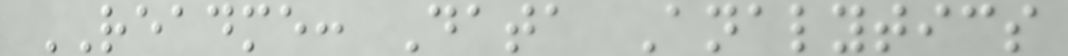README: Data Analytics
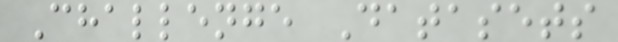Challenge Datasets
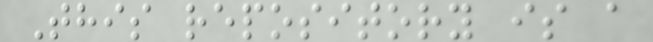This repository is a
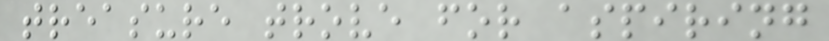treasure trove for aspiring
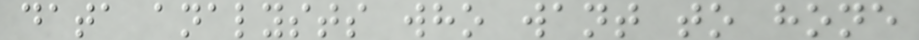data analysts who want to hone
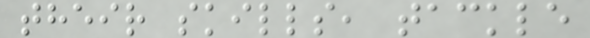their skills, tackle
